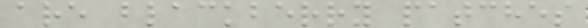are blackberry patches
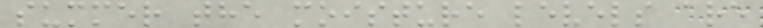summer the moisture levels are
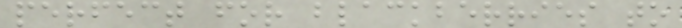perfect for blackberries to
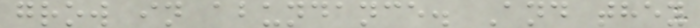grow in abundance. And they
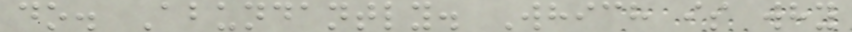do. Abundantly. Which is why
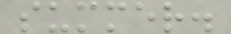summer.
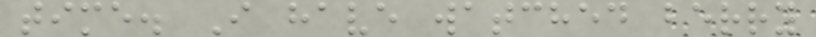time. I have watched berry
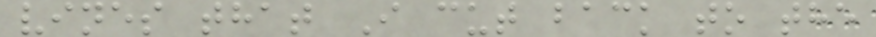vines that I cut back to the
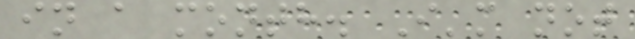in a month. I'm not
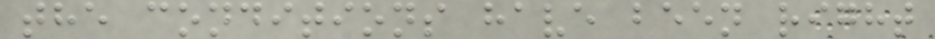the conditions have been right
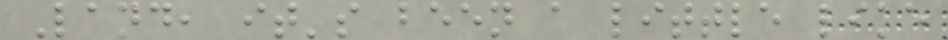Land, it's been a little like
